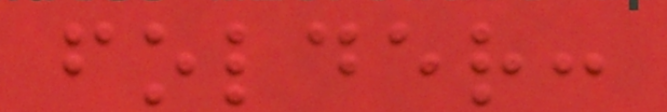folder:
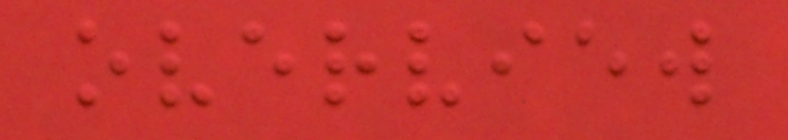overview
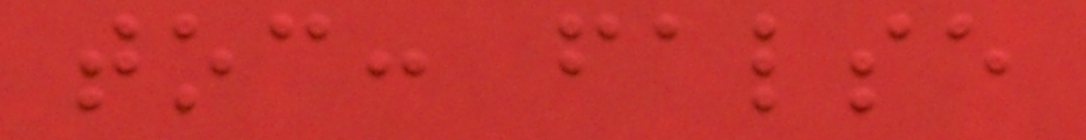toc: false
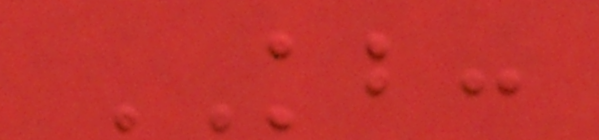KB:
